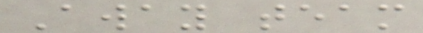Away team
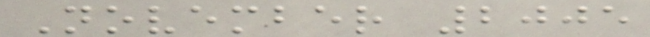November 2005
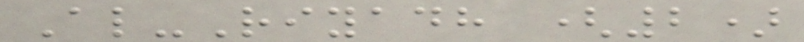Al-Riyadh (2)
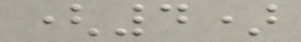(4)
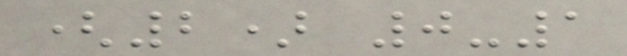(2) 0-1
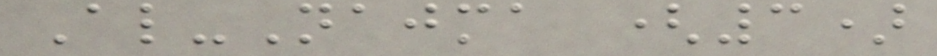Al-Najma (3)
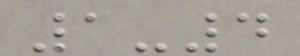1-4
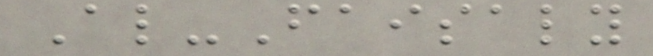Al-Faisaly
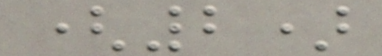(2)
